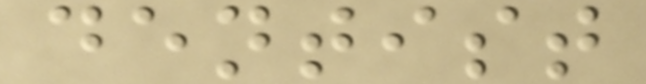dentist
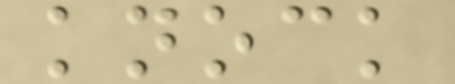knock
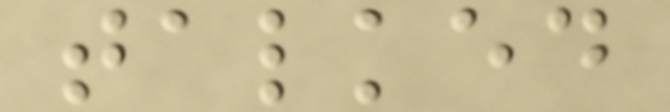talked
